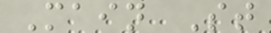Main St
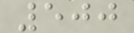500
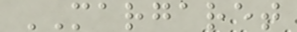MARGARET
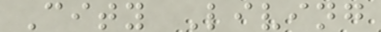City Living
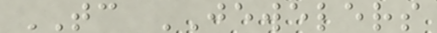TC JEWELERS
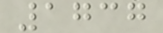1737
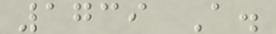1739 A.
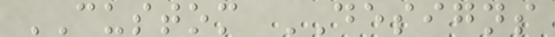CUSTOM DESIGNS
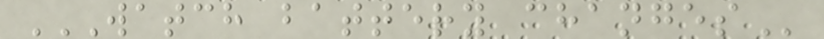WATCH BATTERY CHANGES
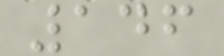146
